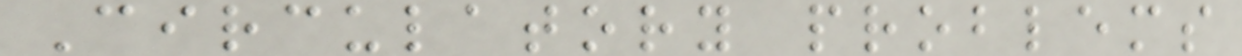Circulatory problems
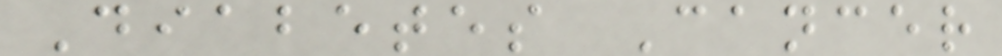Diabetes Cancer
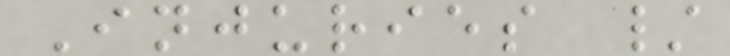Injuries /
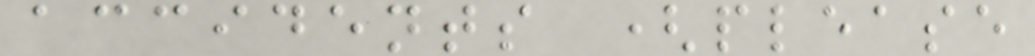accidents (please
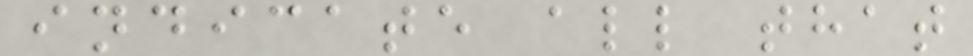indicate all that
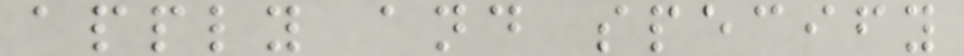apply and specify
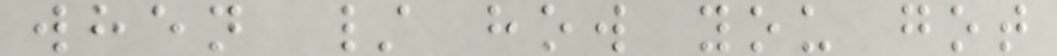when / how you got
